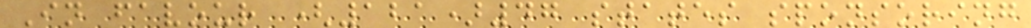In favour (121)47 states sponsoring
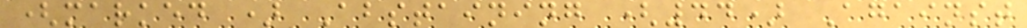(marked ) Abstaining (44) Against
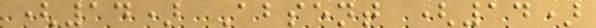(14) Absent (14)
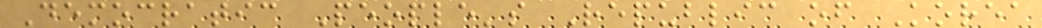Democratic People's Republic of Korea
